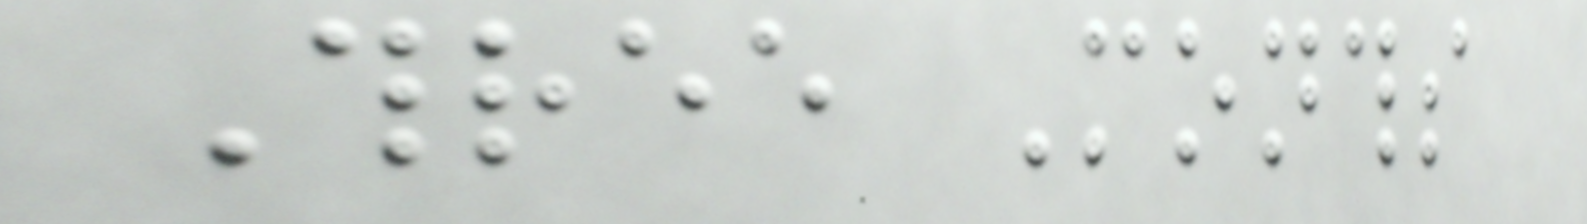Three Months
